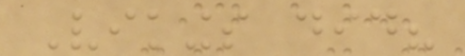Vikings did?
